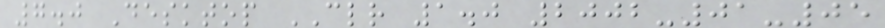7.0 Desktop CLR 1.0 2002-01-05
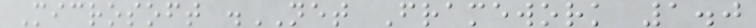Microsoft .NET Framework 1.0
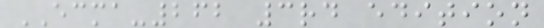ECMA-262 3rd edition
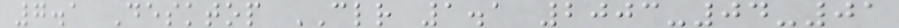7.1 Desktop CLR 1.1 2003-04-01
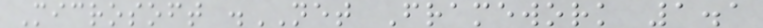Microsoft .NET Framework 1.1
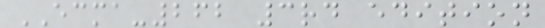ECMA-262 3rd edition
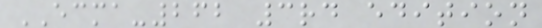ECMA-262 3rd edition
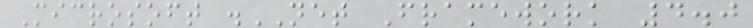Microsoft .NET Framework 4.0
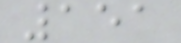151
